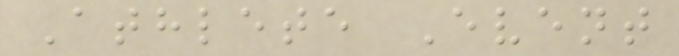Athlete Event
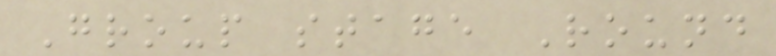Group stage Round
